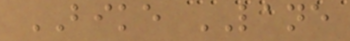BIKE LANE
